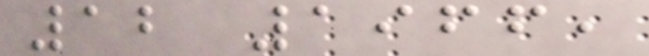12 1966,
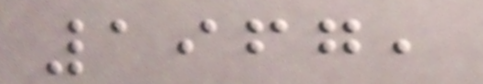1967,
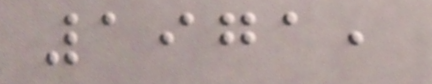1971,
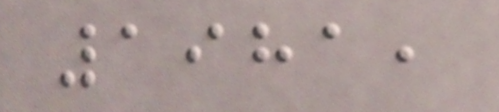1981,
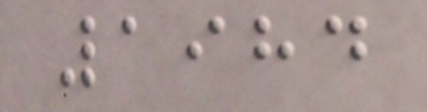1984
